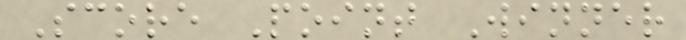Score Point Winner
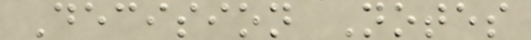Decision Notes
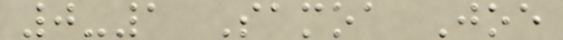0-1 Samoa Joe
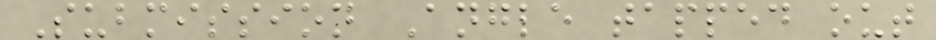Submission Angle tapped out
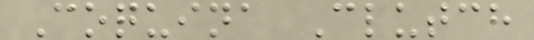Coquina Clutch
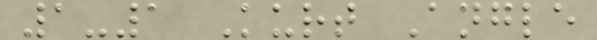1-1 Kurt Angle
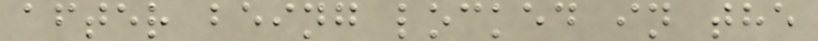after being locked in the
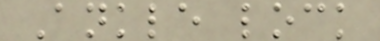Ankle lock
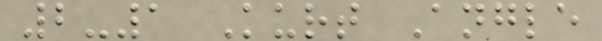2-1 Kurt Angle
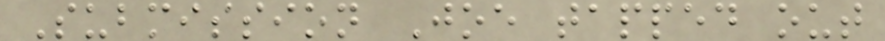Submission Joe tapped out
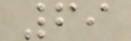69
